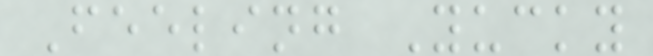Feeling Yucky
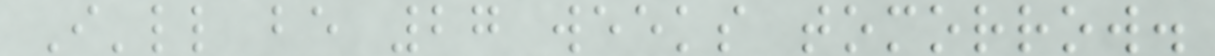I'll be 27 weeks tomorrow.
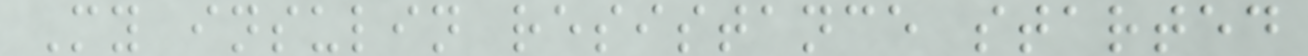My insulin resistance started
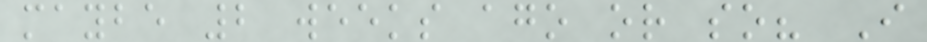maybe 2 weeks ago or so? I
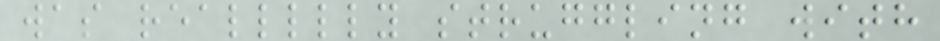was reallllly struggling with
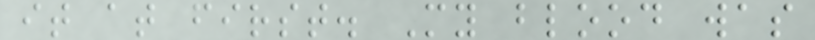it at first. My blood was
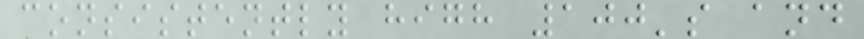consistently high 100's and
